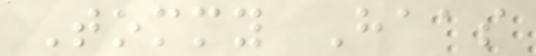Tommy Haas
